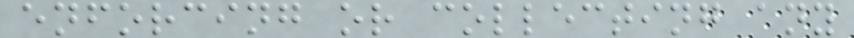enforcing or collecting any
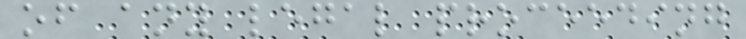of any legal proceeding
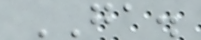GA.
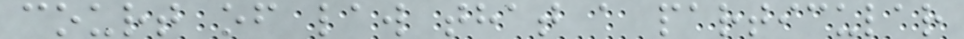court of law that a particular
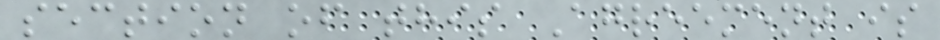section of this Agreement is
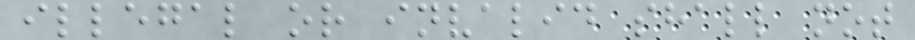illegal or invalid shall not
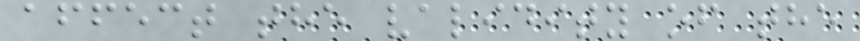affect the validity of the
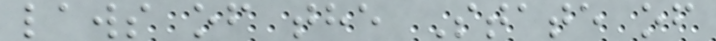laws of the State of
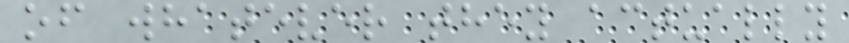of whatever they actually
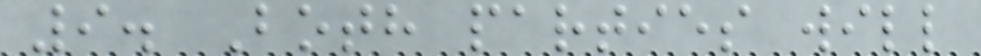9. Both parties will
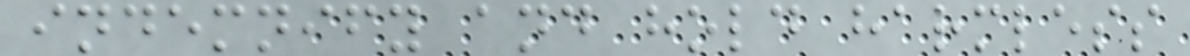indemnify and hold harmless
